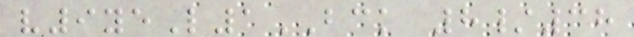v9yeL1BCK 8/38
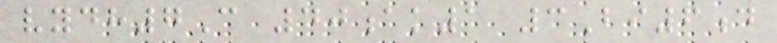vydh7C 40ak1 3Bi6d
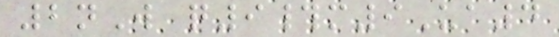2nW q9#m9Ua4
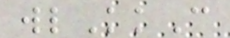wlKkC
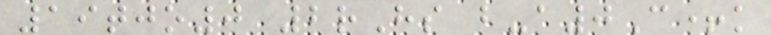19tjo0 2rHs b-a0C+k
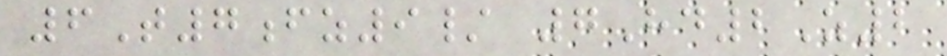6T7fz9/ 7Hd2Z2
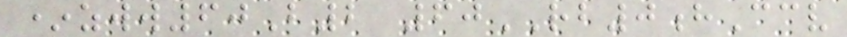*zww60B2 60RB0hCcv
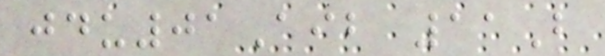jdu01Aib 11B
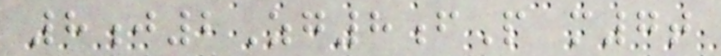8j2Zg8fP m7t
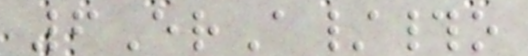6ErA/#o
